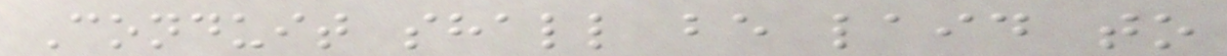Conduit shall be laid to
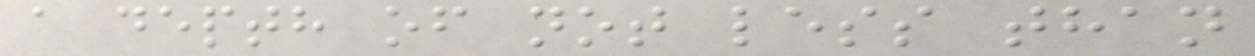a depth of not less than
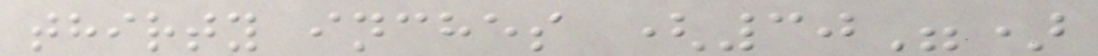thirty inches (30")
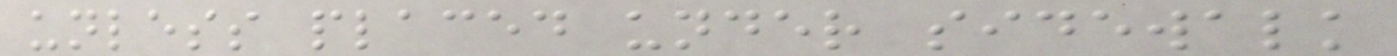unless placed under sidewalk
